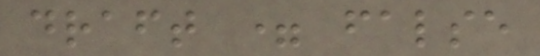draft = false
